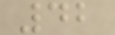42
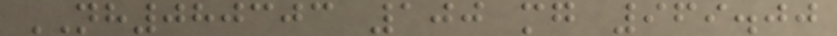NH080303 100 mg 969.00
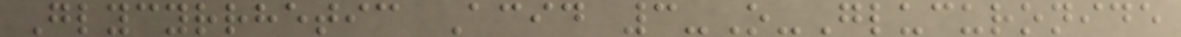Glycyrrhetic Acid 3-O-Glucuronide
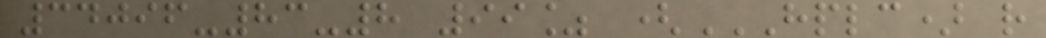34096-83-8 99% (HPLC) R
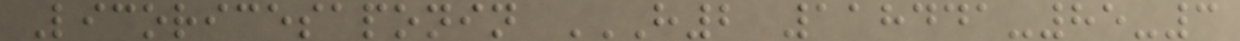Licoricesaponin H2 118441-85-3
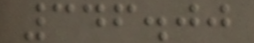346.00
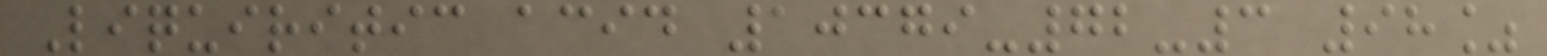Liquiritic acid 10379-72-3 98%
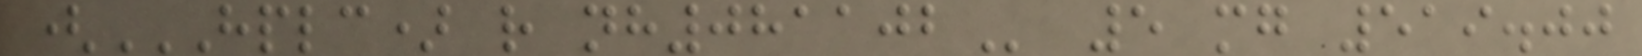(HPLC) R NH081102 5 mg 519.00
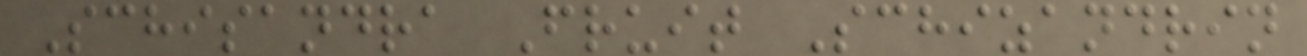Schisandra Fruit Schizandrin
